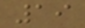19
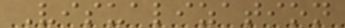Visualization
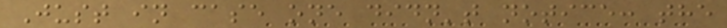Just in case one didn't notice: the
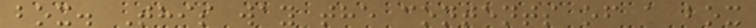box. This way the contents of a box
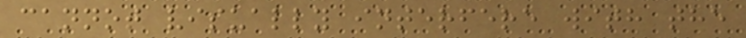cannot visually interfere with the
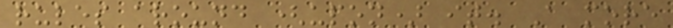rules around (upon) it. A more
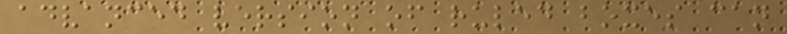advanced version of ruled boxes can
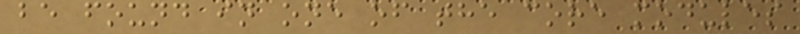be found in one of the core modules
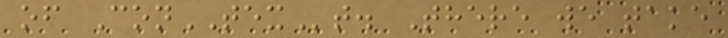of ConTEXt. There we take
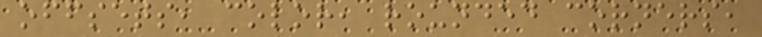offsets, color, rounded corners,
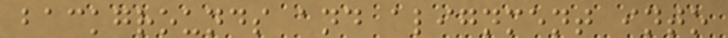backgrounds and alignment into
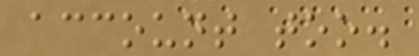account too.
